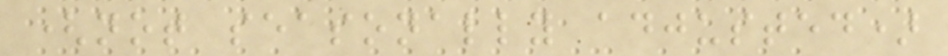(not seasonally adjusted)
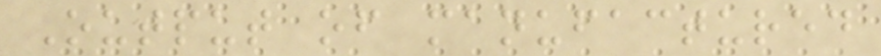Output of manufactured
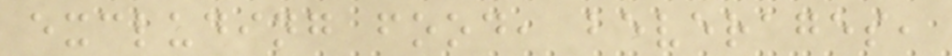excluding food, beverages,
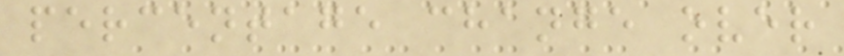percentage change over
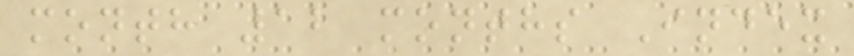month 12 months Index
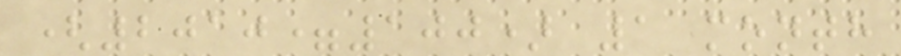(2010=100) 1 month
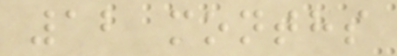12 months
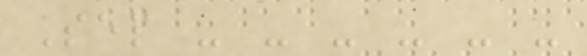Sep - - - - - -
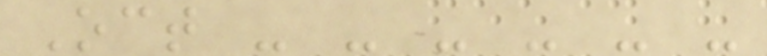Oct - - - - - -
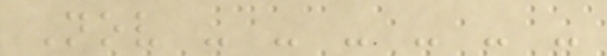Nov - - - - - -
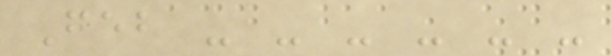Feb - - - - - -
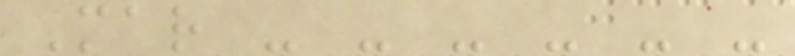Mar - - - - - -
